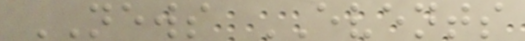NEWS EVENTS
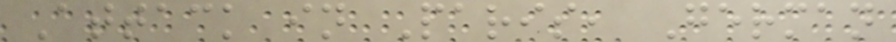Attack in Paris, German
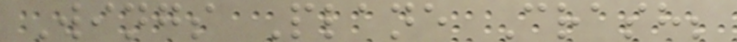Wings Plane Crash;
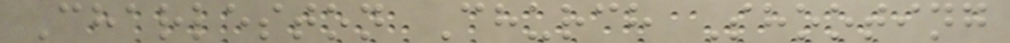Charleston Church Shooting
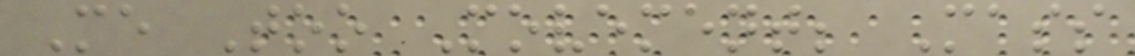Me Too Movement; Mass
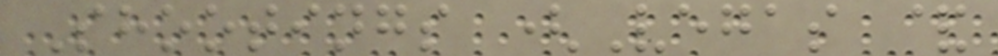Shootings (Vegas &
